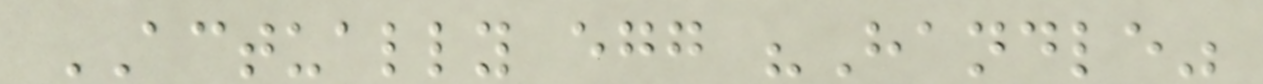ACTUALLY egg "Handle"
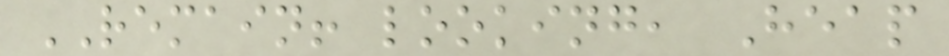REMAIN! looking, Heap
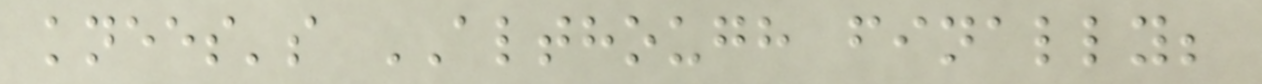knees's ALTHOUGH finally;
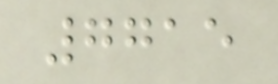7715
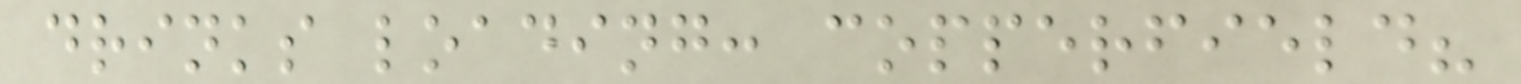drinks loading: copperfield?
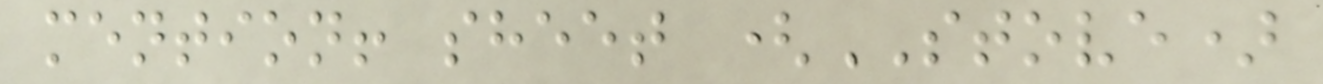mention! sheet (STOVE)
